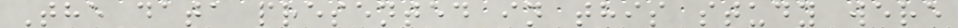The data presented in this study were
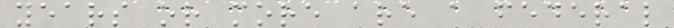years or more are a federal
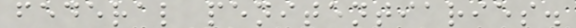federal penitentiaries.
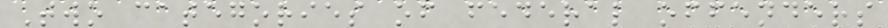Two categories of federal offenders
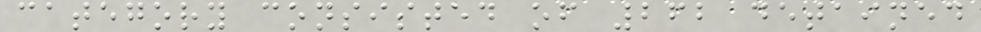category consisted of 262 detained
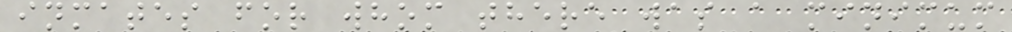inmates for whom there was a minimum
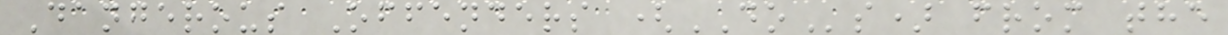Dangerous Offenders (DOs) from the
